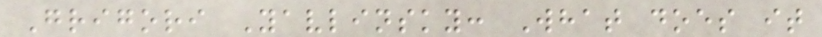Grigori Yavlinsky: What does it
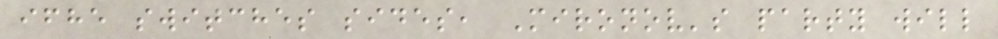ifhe switches sides, Mironov's party will
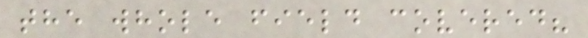the whole field covered?
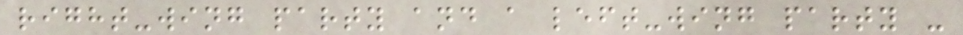right-wing party and a left-wing party -
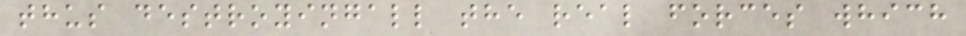thus destroyingall the real forces which
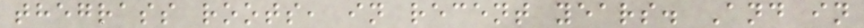thegrass roots, in recent years. And in
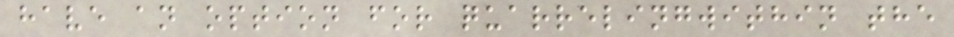have an option for quarrelingwithin the
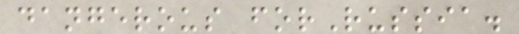dangerous forRussia.
